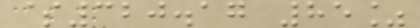$320.17 85%
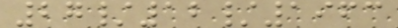27/12/1963
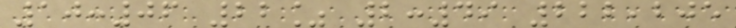10:06 22% 2:49 222,205
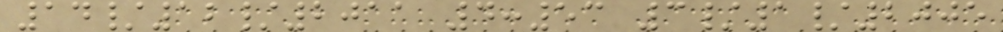14/12/2011 4:53 3/1/2005
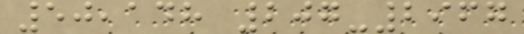50,148 207-2967
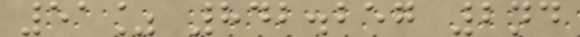51% 842.257 2nd
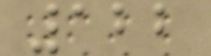122
